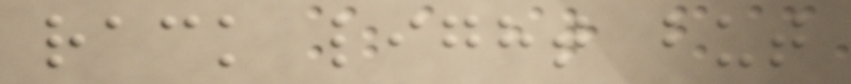rack light but
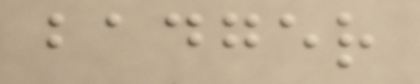badger
